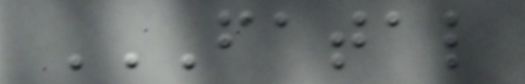FATAL
